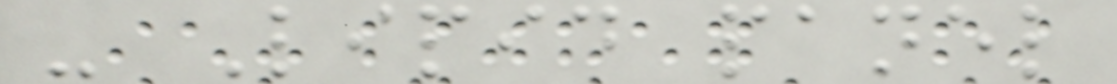- Lipid panel
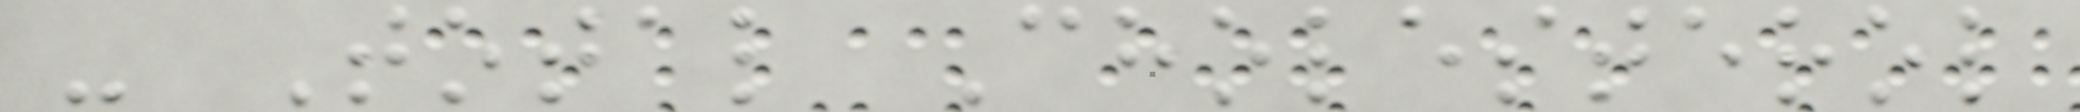- Total Cholesterol
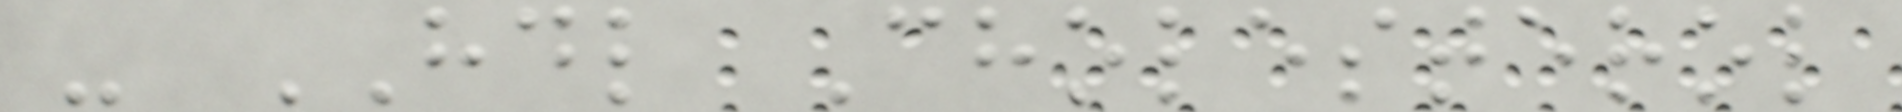- HDL Cholesterol
